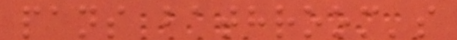pans bathroom's
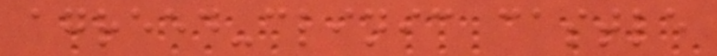agreed-clinic castle
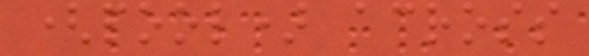(pool) across
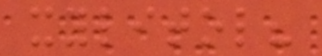xylitol?
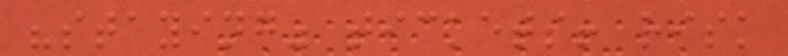"staying" tickets! risk
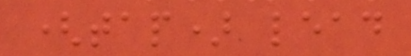(tap) lead
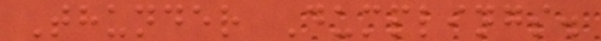Thunder Dumplings.
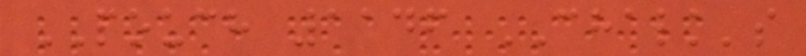POUCH 1146 CHALK's
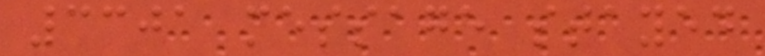3301 message stayed
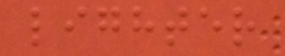lighter
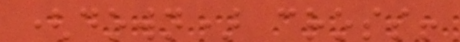(down) cross!
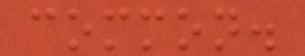common.
